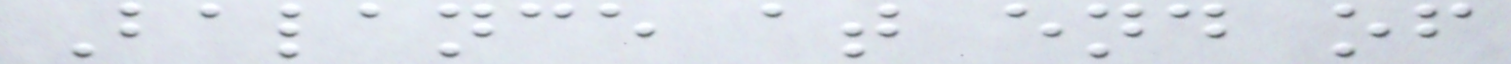Balance at end of
